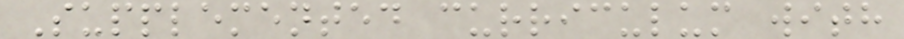Supplemented curriculum with
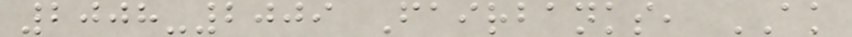2008-2009 Fairbanks, AK
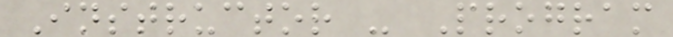Instructor - Program
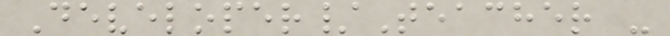Developer/Teacher -
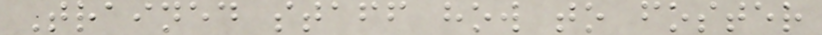Trained staff how to foster
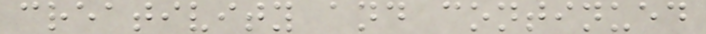creativity and continued
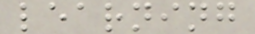learning
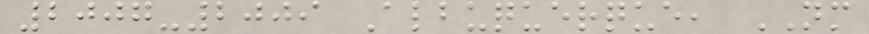2007-2009 Albuquerque, NM
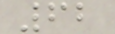62
